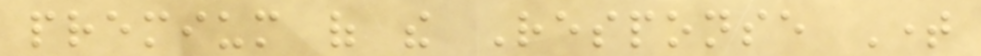premium of the Response Time
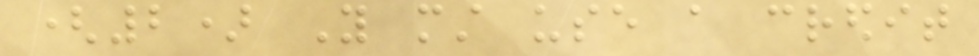(2) You must use a credit
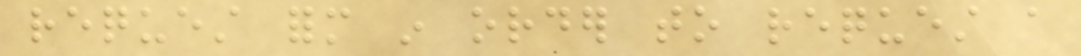request form in order to request a
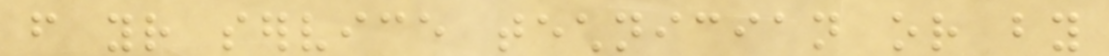from your service technician or by
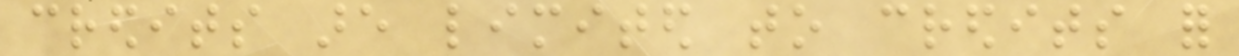credits are limited to credits for
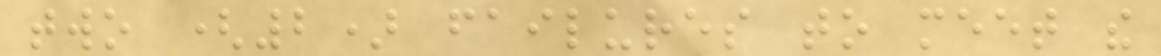two (2) failures to meet the
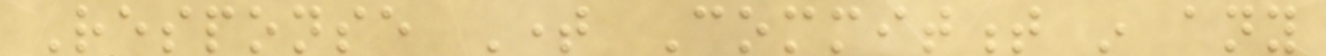Response Time Commitment in any
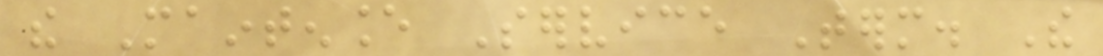the Maintenance Service Term. The
